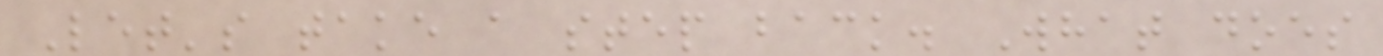Let's take a step back. What does
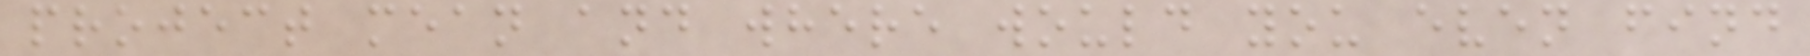project mean and where would you even find
